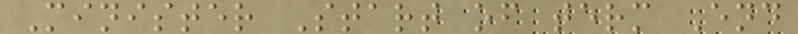Minister Start of term End
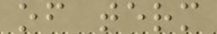of term
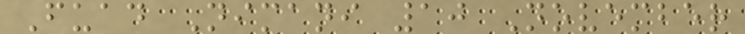Fuad Nimani 10 November
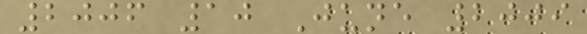2006 10 June 2009
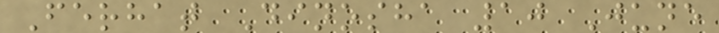Ferhat Dinosha 10 June
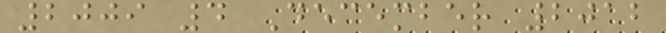2009 4 December 2012
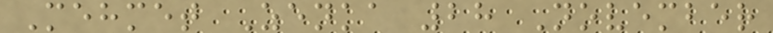Mehmet Zenka 28 November
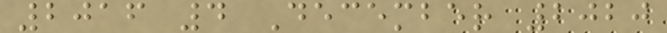2016 4 December 2020
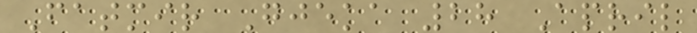Fatmir Gjeka 28 April
